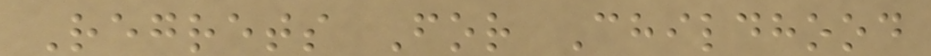Regrets For Childhood
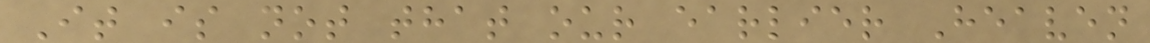It is not that our earlier Heaven
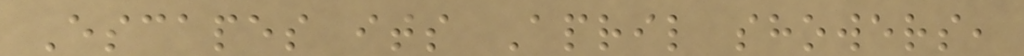Escapes its April showers,
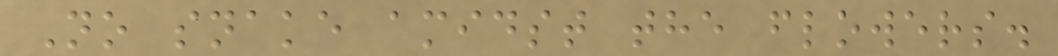No snake amidst the flowers.
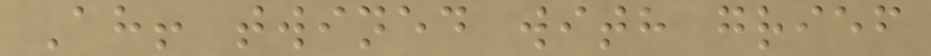Ah! twined with grief
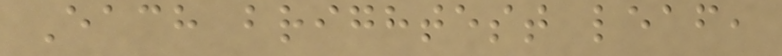Each brightest leaf,
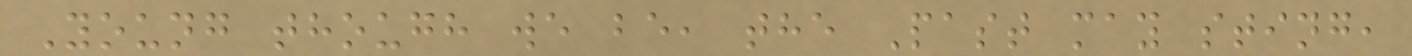Young though we be, the Past may sting,
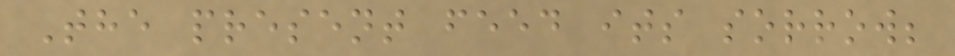The present feed its sorrow;
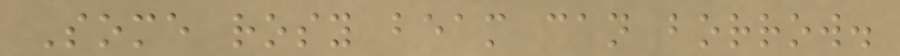Some rosy beam can borrow.
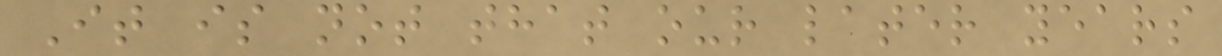It is not that our later years
